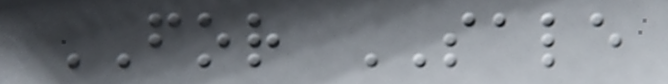FOR SALE
